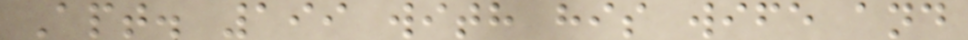Apt. 199 with his wife and
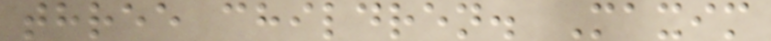three children. Maxim
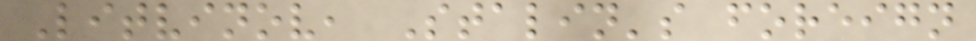Litvinov, Stalin's foreign
